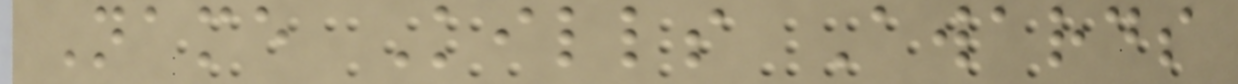Name Kills Awards
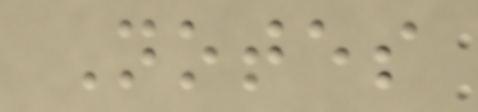Notes
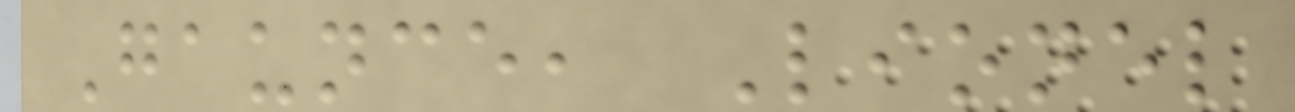Gaunce, Lionel
